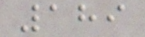189
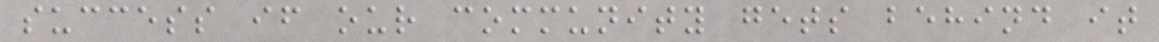success if our community gets behind it
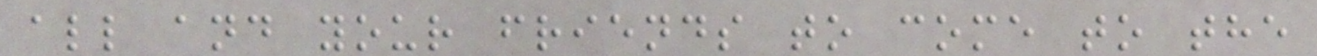all and your friends to come to the
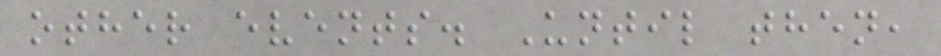other events. Until then,
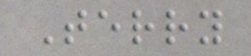Terry
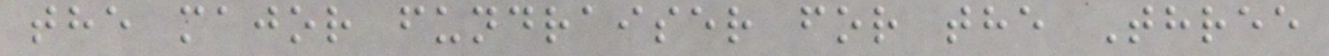the major fundraiser for the Three
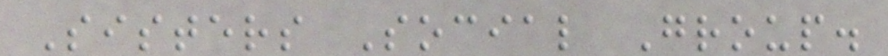Sisters Social Group.
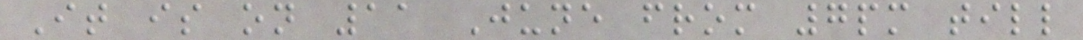It is on 11 June from 7pm till
